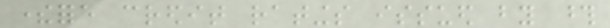therefore credit ratings issued by those
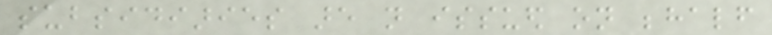subsidiaries are not issued on behalf
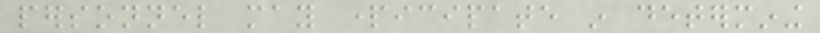personnel may participate in determining
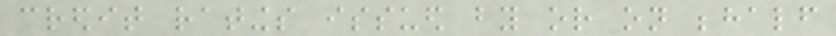credit ratings issued by or on behalf
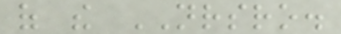of the NRSRO.
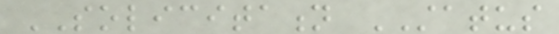SOLICITATION STATUS
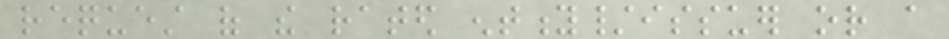request of the rated entity/issuer or a
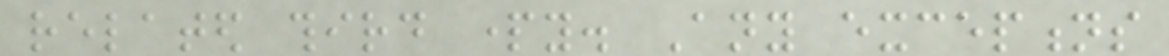related third party. Any exceptions
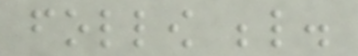follow below.
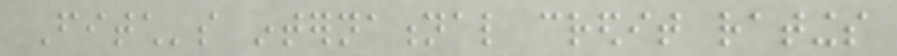Fitch's international credit ratings
